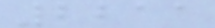2211
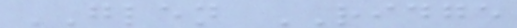GLEN RIDGE
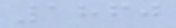1860
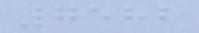7582
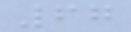67
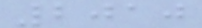2010
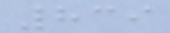839
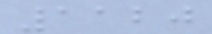1120
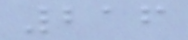216
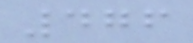476
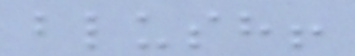blush!
